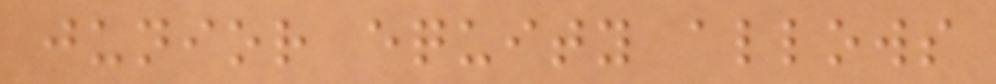junior equity allows
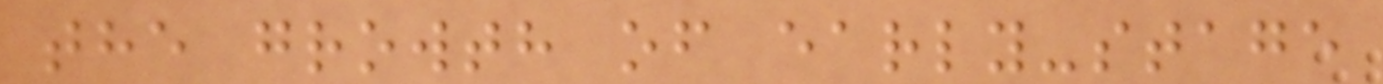the growth of early-stage
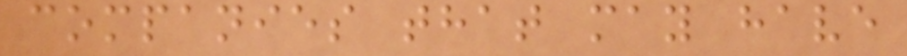companies that may have
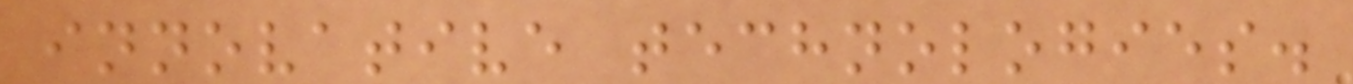innovative technologies.
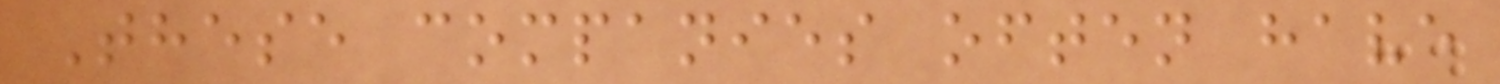These companies often have
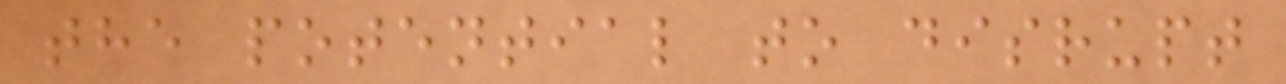the potential to disrupt
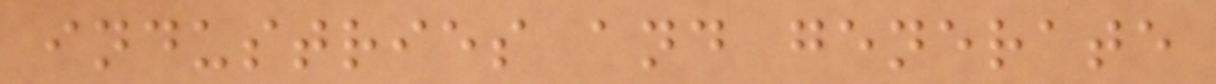industries and generate
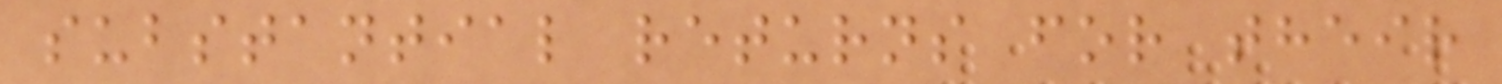substantial returns for their
